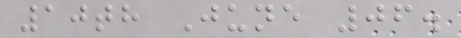10th June 06.
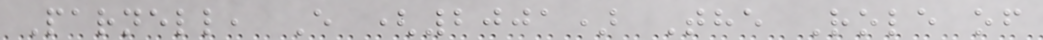Parnell, E (2001) The Role of
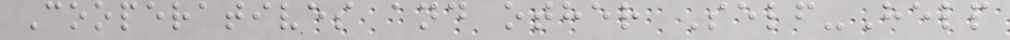Cooperatives and other Self-Help
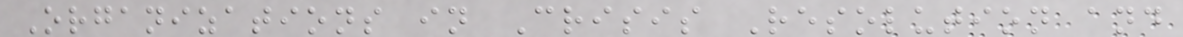Organizations in Crisis Resolution and
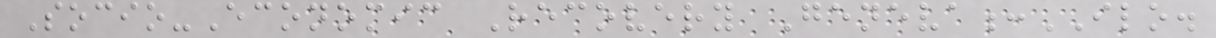Socio-Economic Recovery Geneva:ILO.
